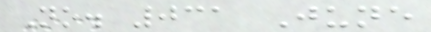No. 031 June
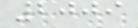2009
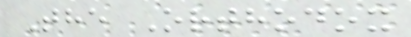The Orthodox
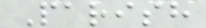Parish
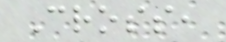Cross,
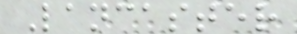Lancaster
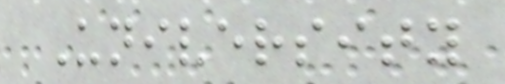University
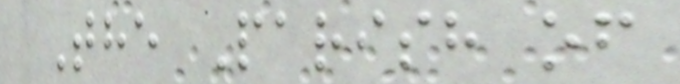The Parish of
